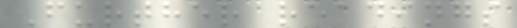Further readings
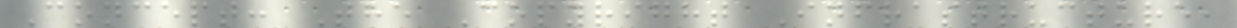Concept: The Copyright Infrastructure,
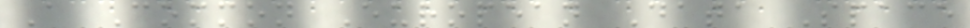A Common European Data Space
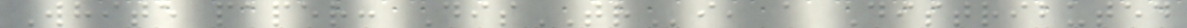White paper: DisTRi, a Distributed
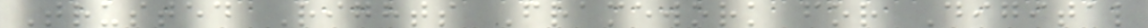Trusted Rights Framework for Digital
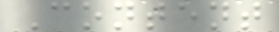Content
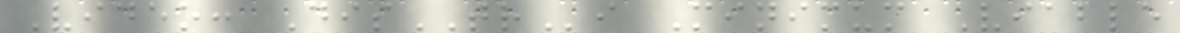Video: DisTRi Minimum Viable
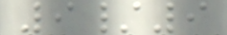9/9
